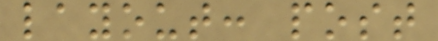layout: post
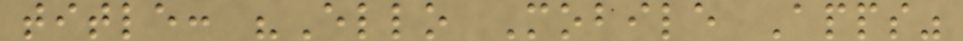title: "Ello Mobile Apps"
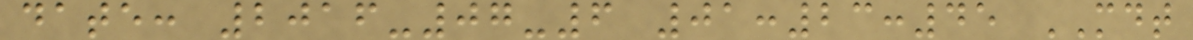date: 2016-07-6 01:23:45 MDT
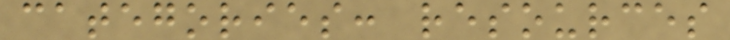categories: resources
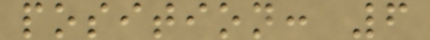position: 6
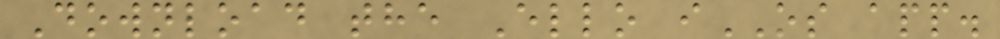Download the Ello iOS app.
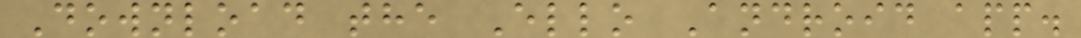Download the Ello Android app.
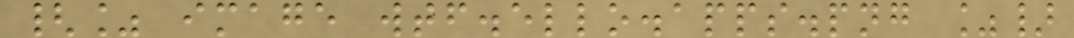{% image wtf.ello.apps.png %}
